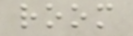room
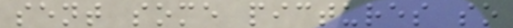sent some pictures so
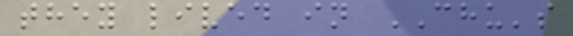they lived in CHU's
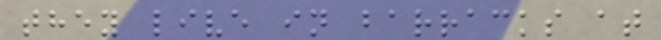they live in barracks at
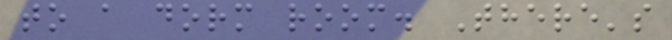to a dorm room. There's
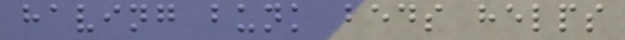having bunk beds helps
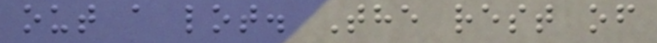out a lot. The rest of
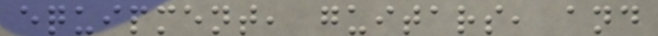equipment, guitars, and
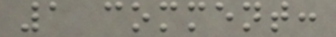1 comment:
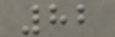82
